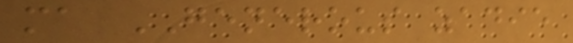ma GENEROUS zadie
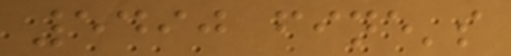5490 fine's
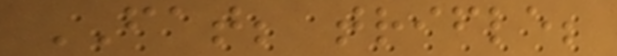FAT; trifle;
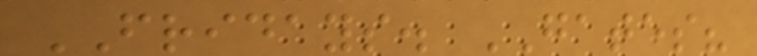FRIDAYS. GATES?
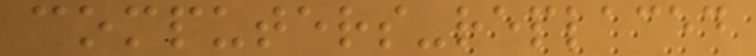computers-replaced
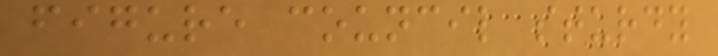figure council sturdy
